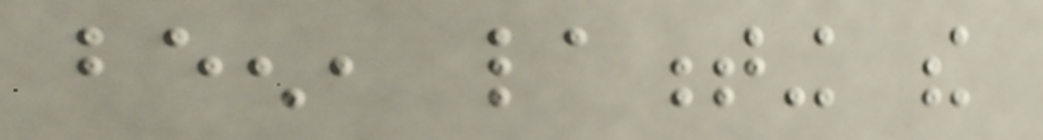been, lamenting the
